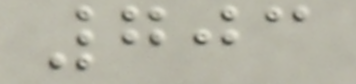703
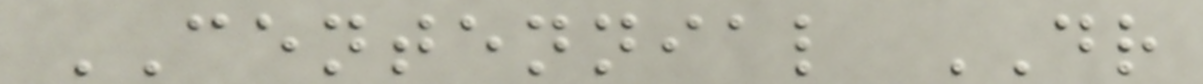CENTENNIAL DR
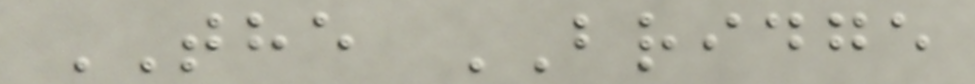THE BRIDGE
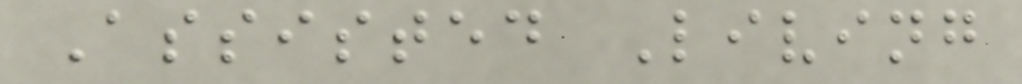Assisted Living
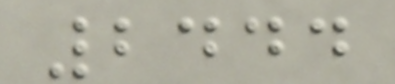2444
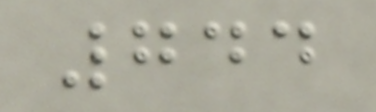744
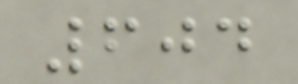604
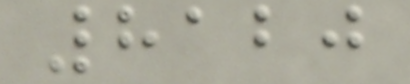8120
